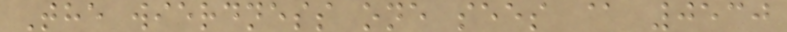The wierdness one sees @ 0530
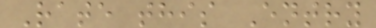Rate this Entry
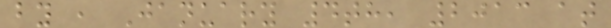by , January 4th, 2013 at
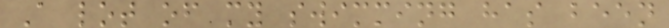A lot of my swimming has been
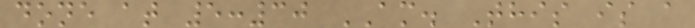done at 5:30 AM. This is a
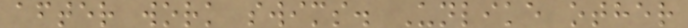after work swims. Unlike other
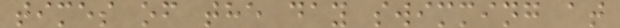times of the day swimming at
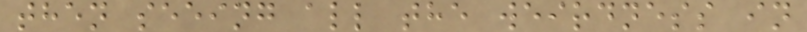then seeing all the weirdness in
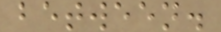between.
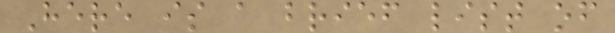Here is a brief list of
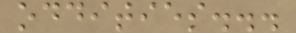oddities...
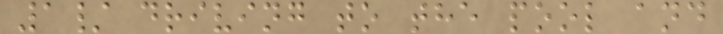1/ driving to the pool and
